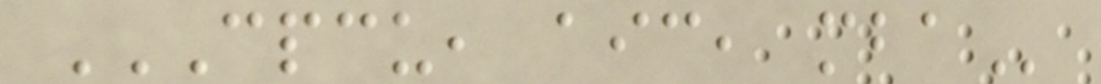CPCU, AIC, MBA
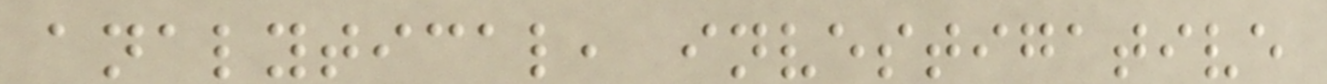analytical, investigative
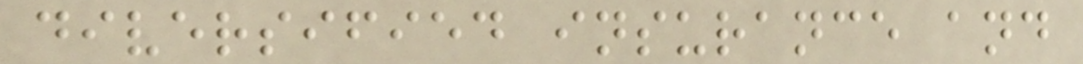diversified insurance and
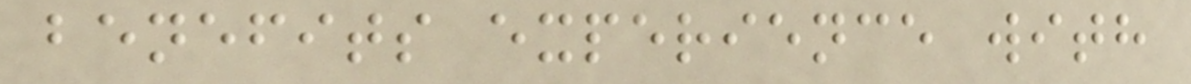benefits experience with
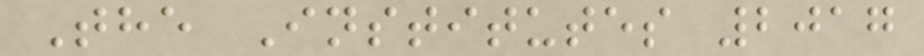The Institutes 2017
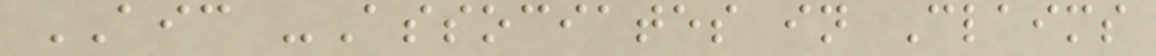AIC -Associates in Claims
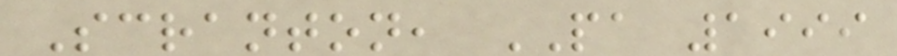Scranton, PA 1999
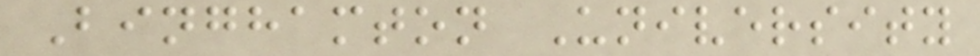Binghamton University
